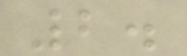2.
